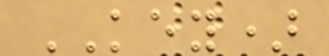KEY)
